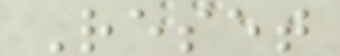Reset
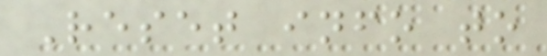Reset info to
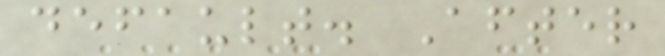default. After
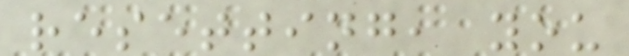resetting, you
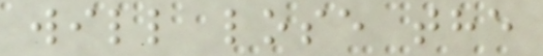will lose the
